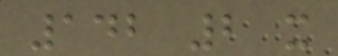142 2 x
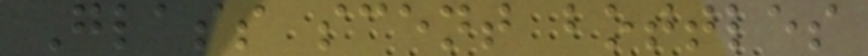Glass scent bottles
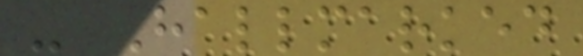- Hallmarked
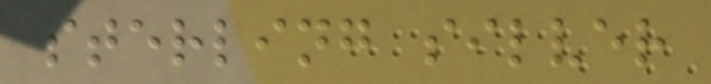sterling silver
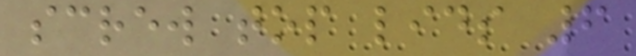screw top lids 6
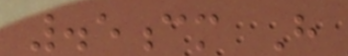.5cm H
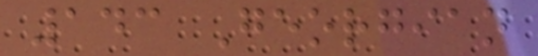143 Georgian
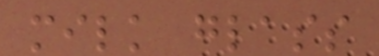milk glass
